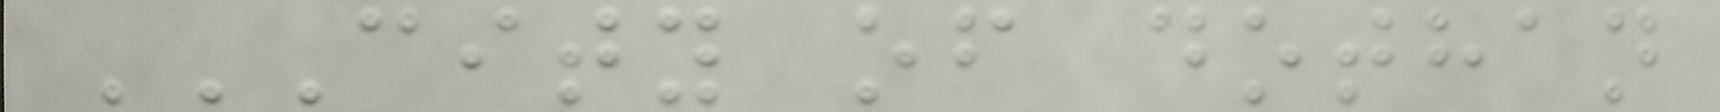CITY OF DOTHAN
